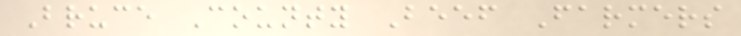Bruce County Beef Farmers
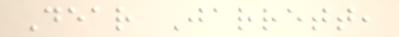Dear Jarrett,
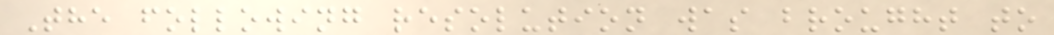The following resolution was brought to
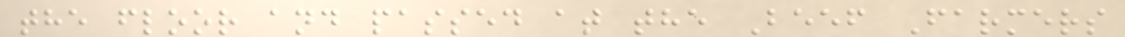the floor and passed at the Beef Farmers
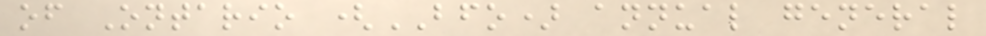of Ontario (BFO) annual general
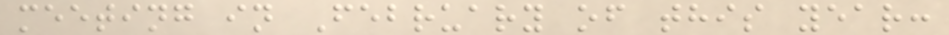meeting in February of this year:
